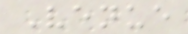Venue
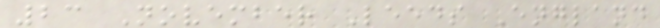23 November Leeds England
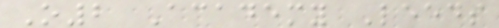O2 Academy Leeds
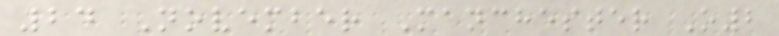24 November Manchester O2
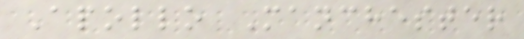Apollo Manchester
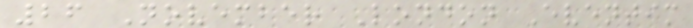26 November London Eventim
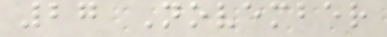27 November
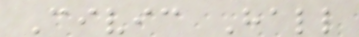Civic Hall
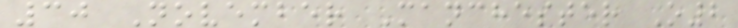30 November Manchester O2
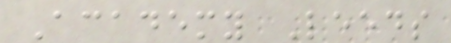Academy Leeds
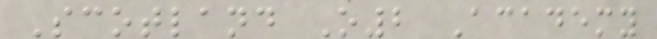Scotland O2 Academy
